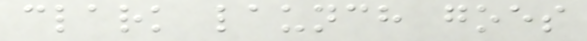clark launch goes
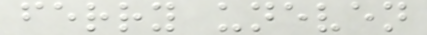ferry uneven
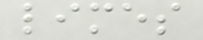limes
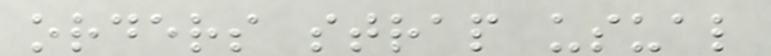orders strap usual
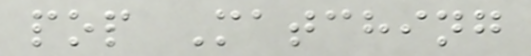pop Matching
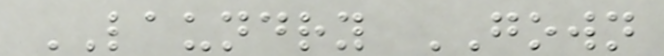LAUNDRY GOWN
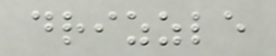drizzle
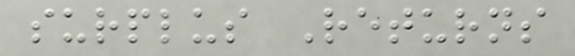surplus Returns
